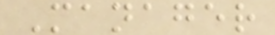Manager
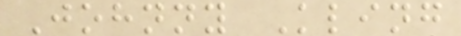Johnny Kling
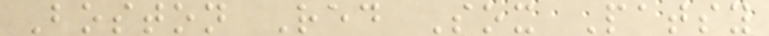Boston Red Sox Patsy
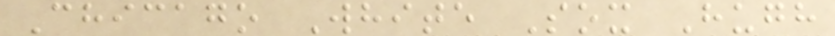Chicago White Sox Hugh
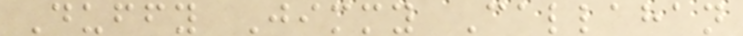Duffy Jimmy Callahan
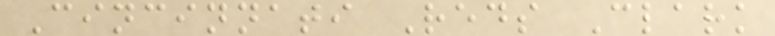Cincinnati Reds Clark
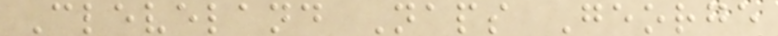Cleveland Naps George
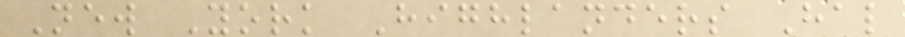New York Highlanders Hal
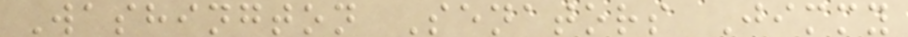Washington Senators Jimmy
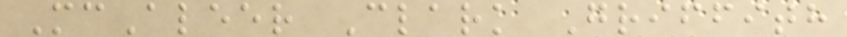McAleer Clark Griffith
